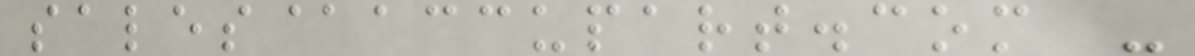sales@accupart.com -
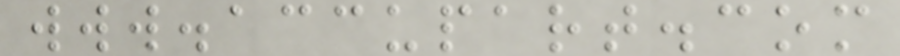www.accupart.com
